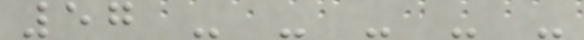57 - - - - -
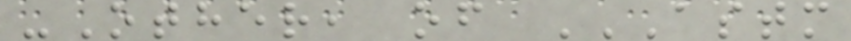-Other, of ASTM
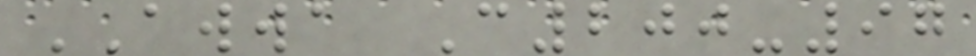AWWA C200-97
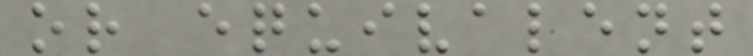or equivalent
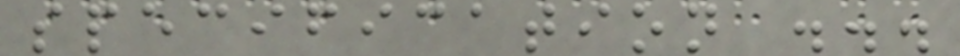specification ...
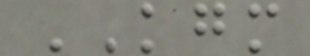KGM
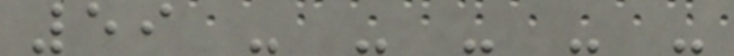59 - - - - -
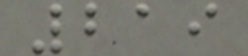219
